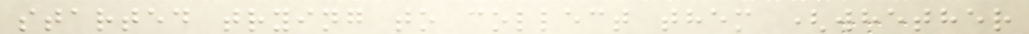started trying to collect them (whether
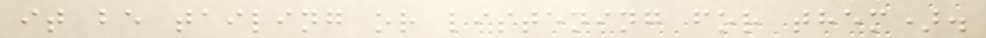it be tailing or listening for them).
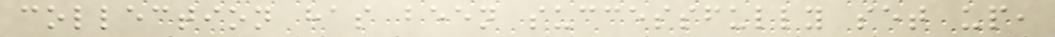collection has been successfully set up,
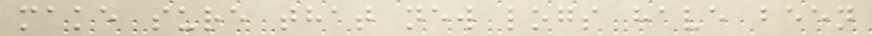make sure that new logs have been
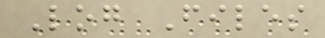Log Files
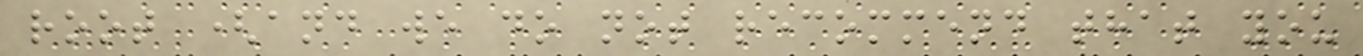root (and we do not recommend that you
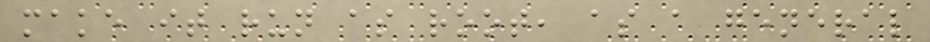make it run as root, as a general
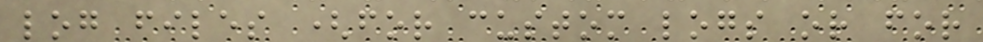log files (for custom logs or for
